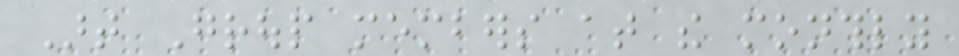Art Group members at the monthly
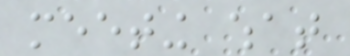meeting what
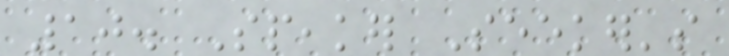10. Speaker Seeker's
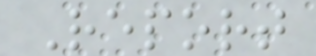Report
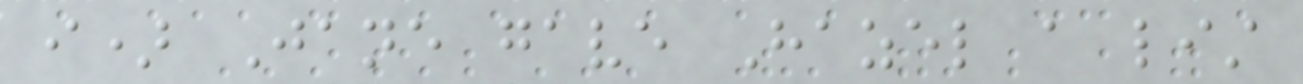i) Jane gave Hazel a list
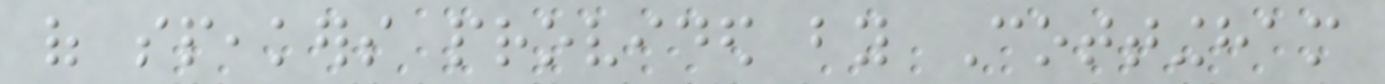of speakers provided by Cottingham
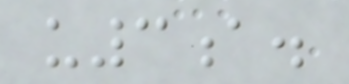u3a.
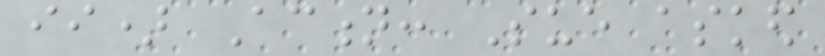ii) Action: Sue asked
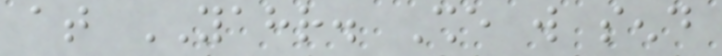at YAHR. She will send
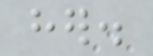her.
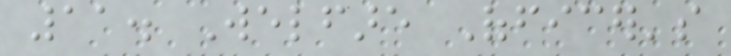11. Welfare Officer's
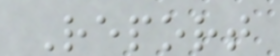Report
